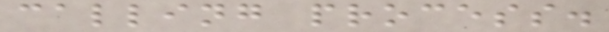calling process.
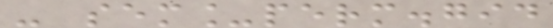- sem_perm.gid
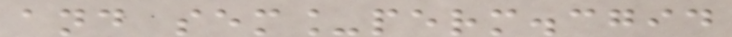and sem_perm.cgid
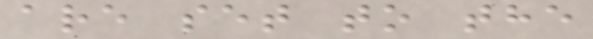are set to the
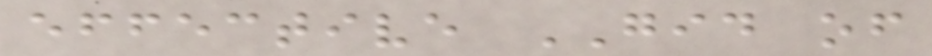effective GID of
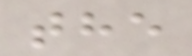the
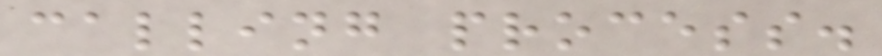calling process.
